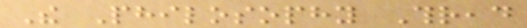The Philosophy Thread
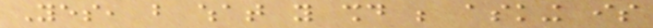Yes, but what you should be asking is
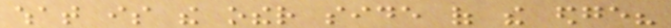what is the other side of the edge?
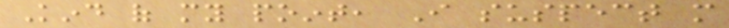Kind of my point, I suspect more
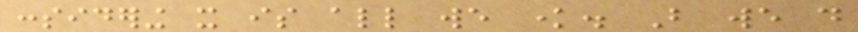considering it is all we know. But we do
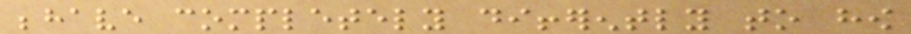behave completely differently to how
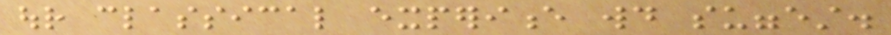our classical experience would suggest.
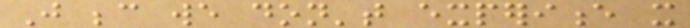Just because we don't experience it
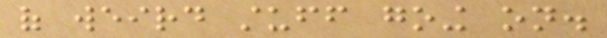of weird stuff going on.
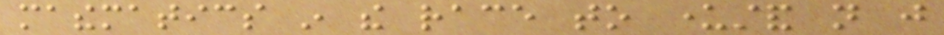mathematics in the race to understand not just
